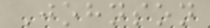Johnson
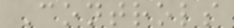Controls
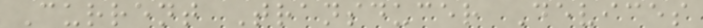Current Transducer Devices
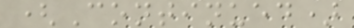(Continued)
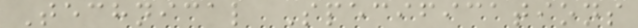Technical Specifications
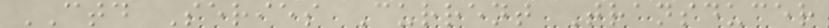CTD Series Current Transducer
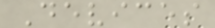Devices
